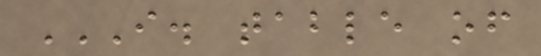I. TABLE OF
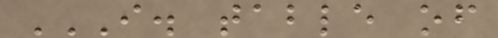I. TABLE OF
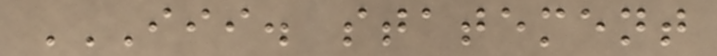III. STATEMENT
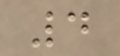4
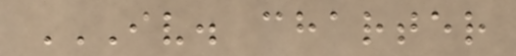IV. CHARTER
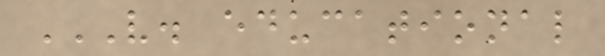V. EDUCATIONAL
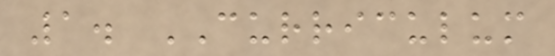1. CURRICULUM
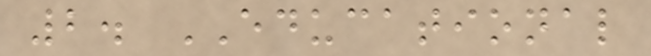2. EDUCATIONAL
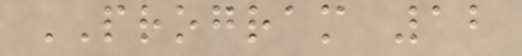PROGRAM 12
